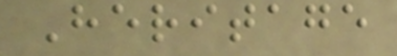Heritage
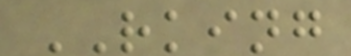RKING
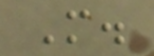M.
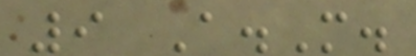9 A.M.
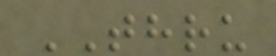THRU
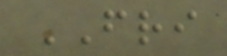FRI
